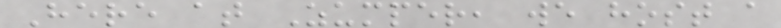Here at Zumper, we host a
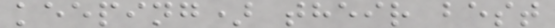keeping) their best
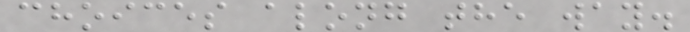choices along the way.
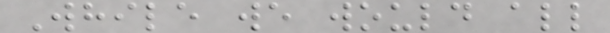While we would all
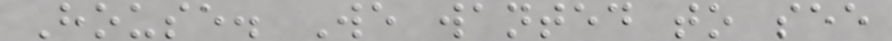House. We wanted to see
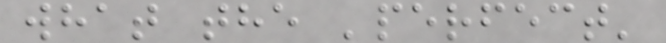what the 'perfect'
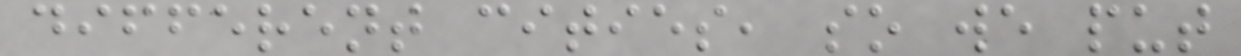different cities, so we put
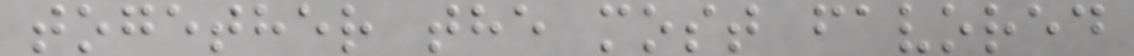together the most favored
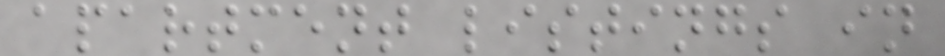apartment listings in
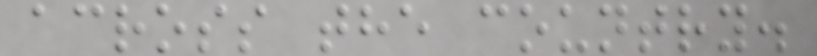across the country.
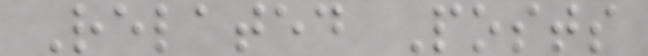Related Posts
